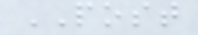POST
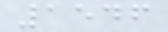1546
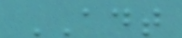ADT
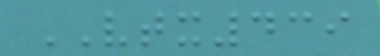VTX439
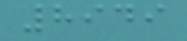8949
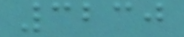3230
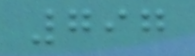797
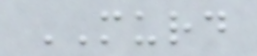MURD
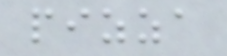pizza
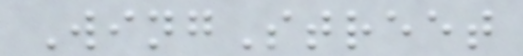WingStreet
